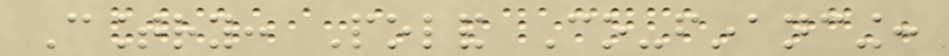Country: Poland Co-financing:
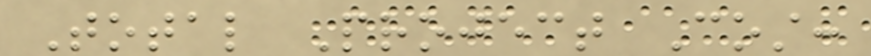Total Project Cost:
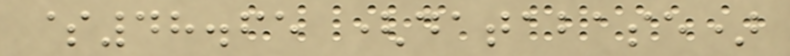$48.65 (database)
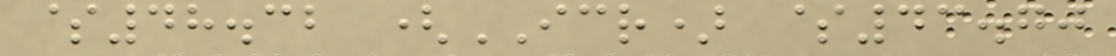$48.32 (ICR) $43.70
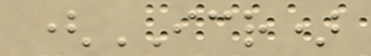(ICR)
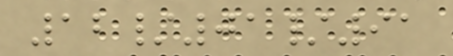12/01/91
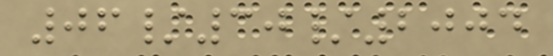06/30/2004
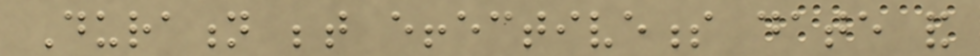Duration between effectiveness date and
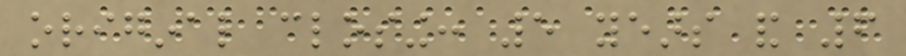original closing: 5 years and 6
